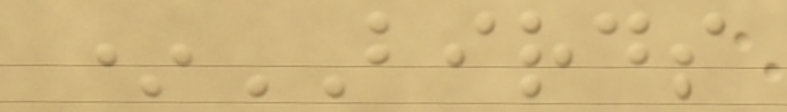*BIRDS
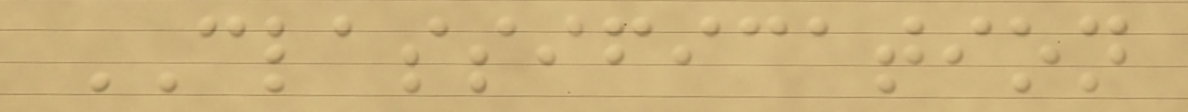CLASSIFICATION
